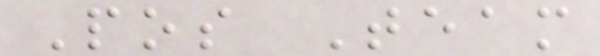Pos Team
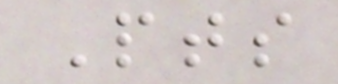Pts
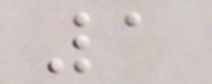1
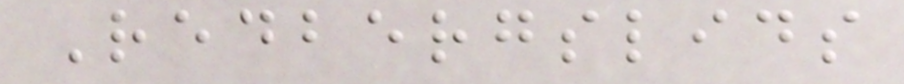Redbergslids
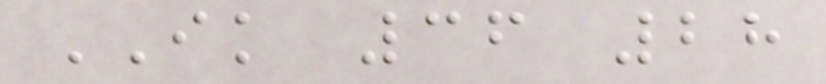IK 36 28
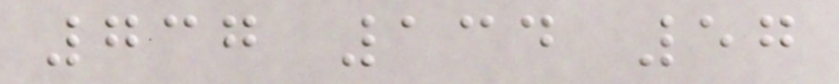737 134 57
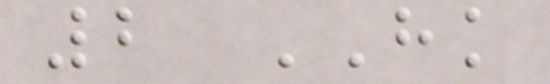2 HK
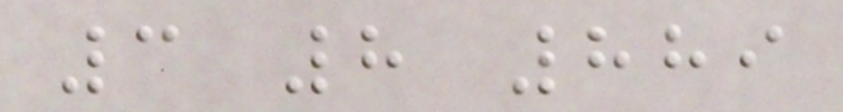3 8 889
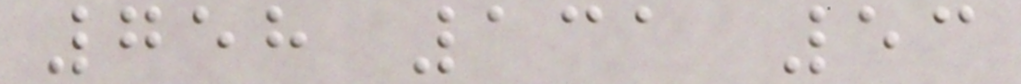758 131 53
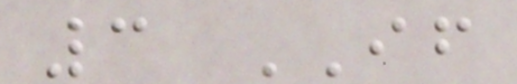3 IF
